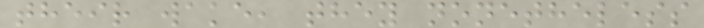their wake, they nonetheless
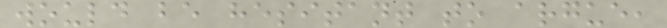would be hesitant to argue,
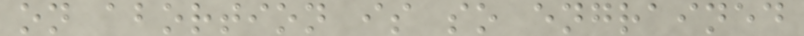on abortion is so engrained
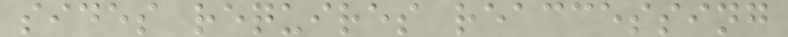sides requires reaccessing
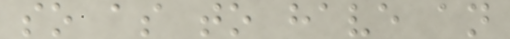so as to have an
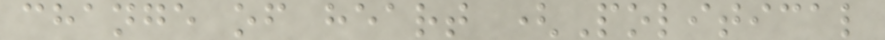change of heart (Political
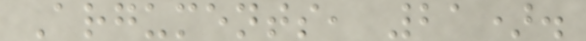Arguments, 21).
